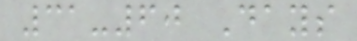31-60 Days
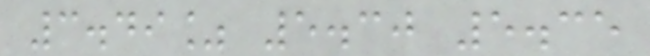3.49% 5.30 5.35
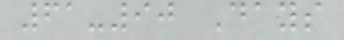61-90 Days
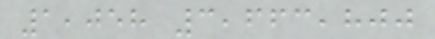1,058 3,663,800
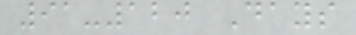91-120 Days
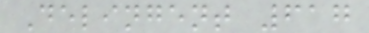Delingent 617
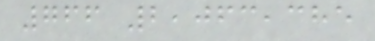766 2,063,385
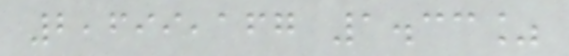2,699,167 1.33%
